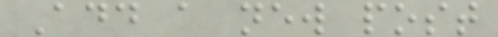Add a new post
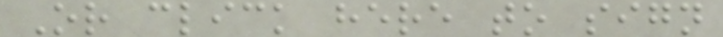Or click here to sign
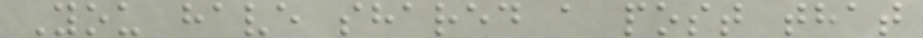You have shared a post that
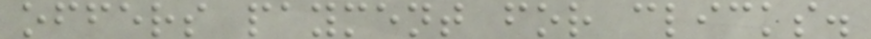offers payment for clicks.
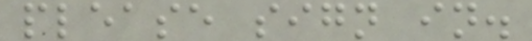please sign in.
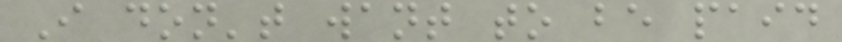I don't want to be paid
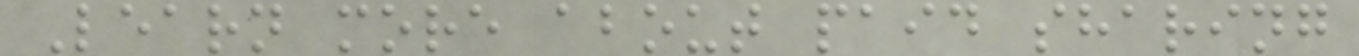Learn more about paid sharing
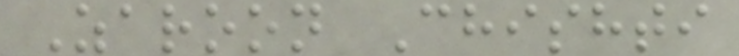Zaroon Chishti
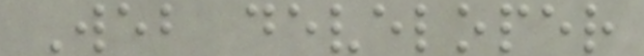Web developer
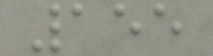155
